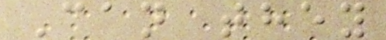Can they
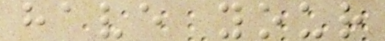have your
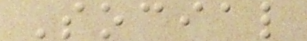Social
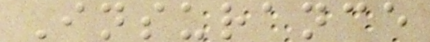Insurance
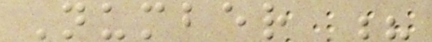Number ?
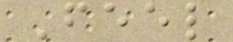Feel
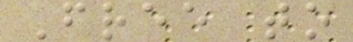Free to
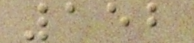152
